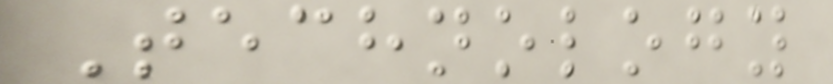Technology
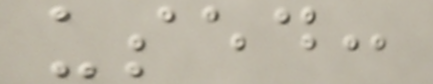used:
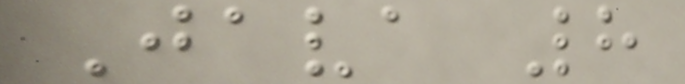Java 8
